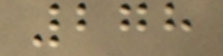278
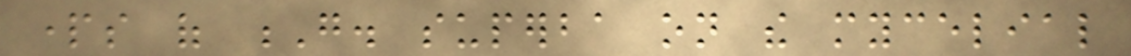parts of G. superba on the mycelial
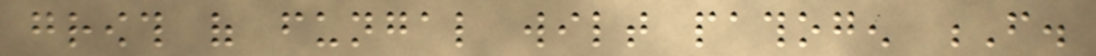growth of fungal wilt pathogen F.
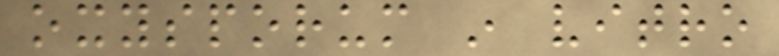oxysporum in vitro
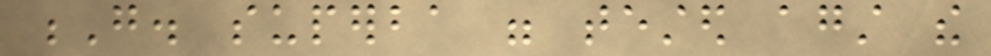G. superba were tested against the
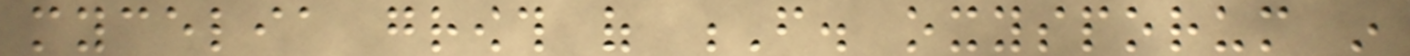mycelia growth of F. oxysporum in
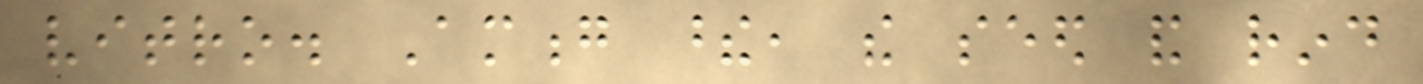vitro. Among these, the seed and rind
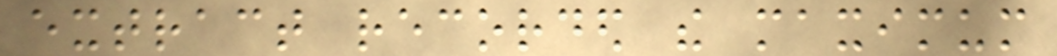extract recorded the maximum
